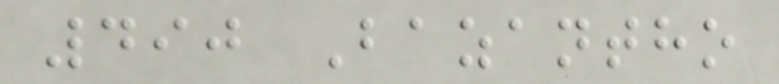490 Bazantho
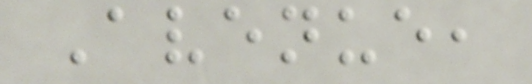Avenue,
